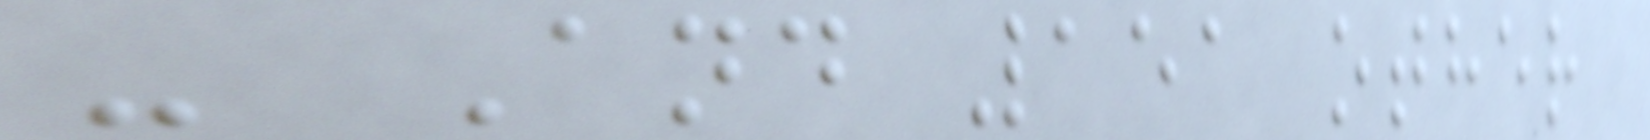- And 151 other
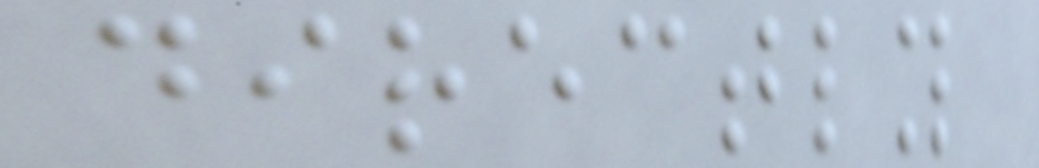directly
